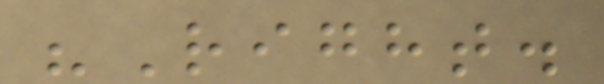"Right.
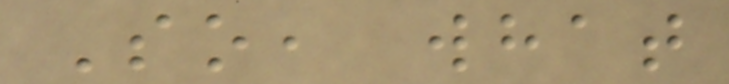So, what
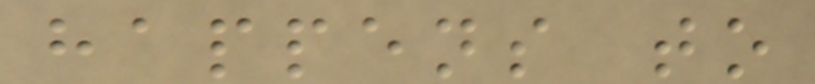happens to
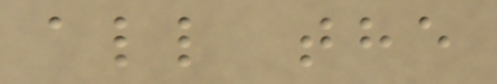all the
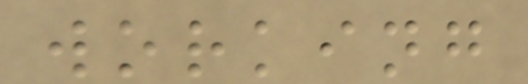working
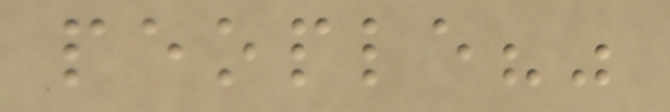people?"
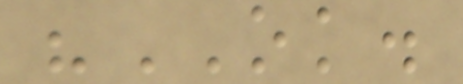"OK.
